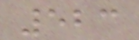523
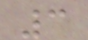3
